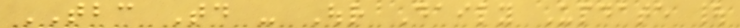TBC Today - Our Daily Update |
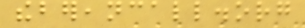thebereancall.org
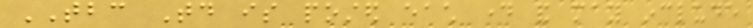TBC Today is posted each day and may include
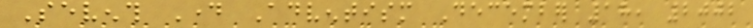Seventh Day Adventism December 18, 2002
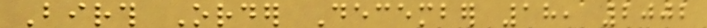Birth Order December 18, 2002
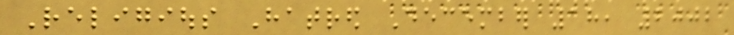Religious Hatred December 18, 2002
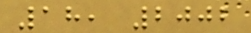18, 2002
